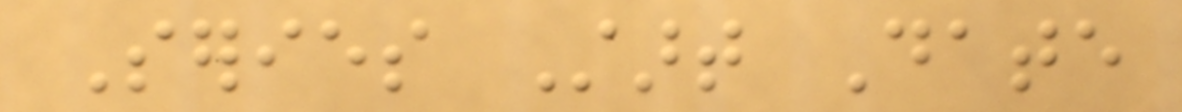Series Start Date
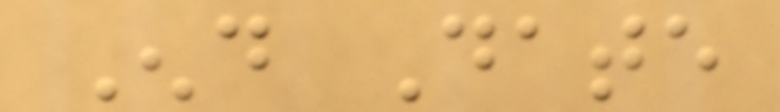End Date
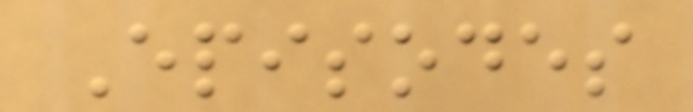Episodes
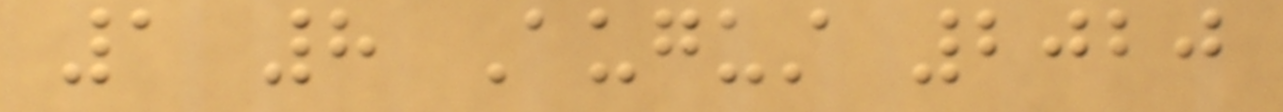1 8 August 2020
